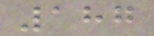187
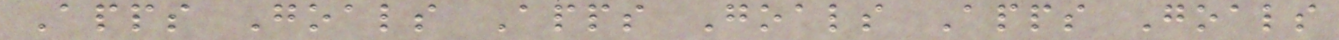Apps Goals Apps Goals Apps Goals
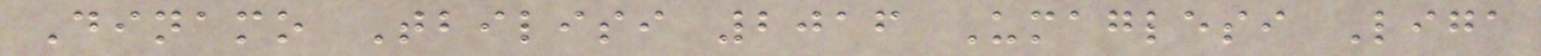Dinamo Tbilisi 2016 Umaglesi Liga
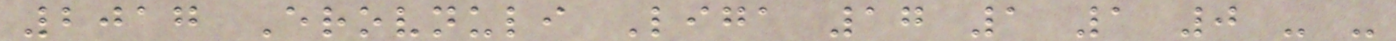2017 Erovnuli Liga 17 1 1 0 - -
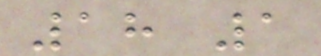18 1
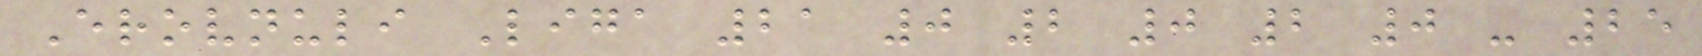Erovnuli Liga 21 0 2 0 2 0 - 25
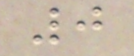0
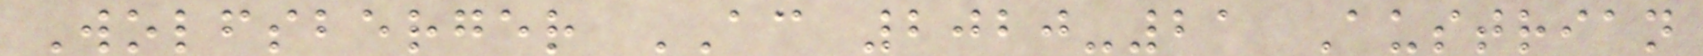Wolfsberger AC 2020-21 Austrian
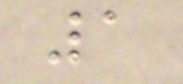1
